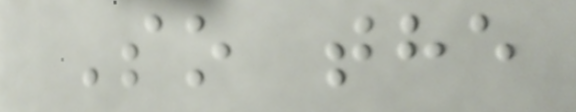So the
